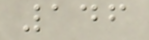146
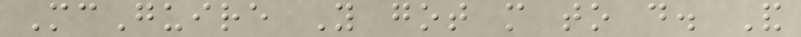McGuire You got more to do. And
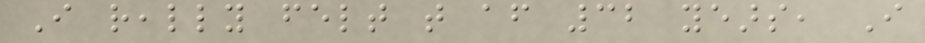I really felt that after 32 years, I
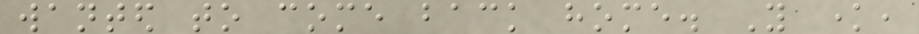wanted to come back home. You know,
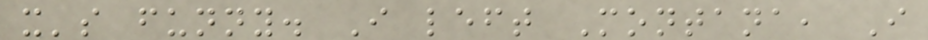it's funny. I left Montana, I
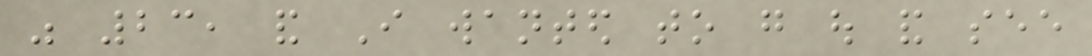was 23, and I wanted to go out and see
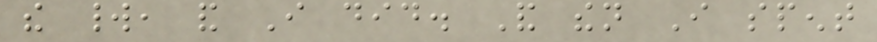the world, and I did. And then I spent
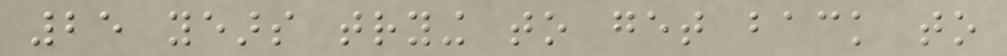25 years trying to get back to
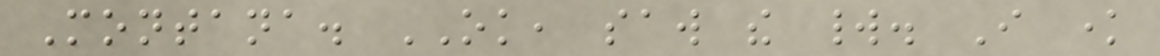Montana. OK, saw the world. I know
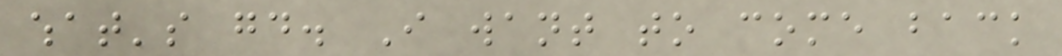what's good. I want to come back
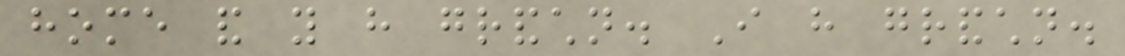home and you have grandchildren. I have grandchildren.
